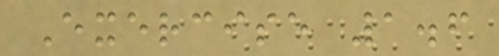Exercise 1.6
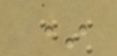*
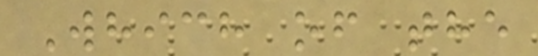Which of the
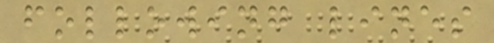following lines
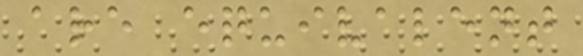are equivalent
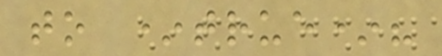to *true*?
